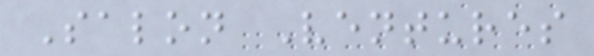Salon Ventures
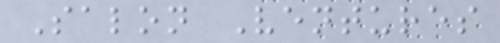Salon Ventures
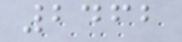2462
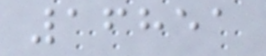16851
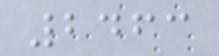2463
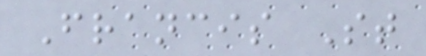Francis St
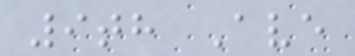9th Ave
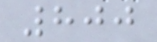800
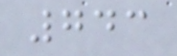743
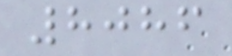8086
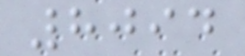8094
